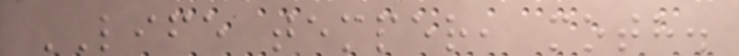LIFE temper, moth.
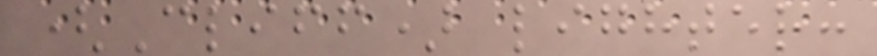(Cliff) lighter:
